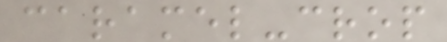caramel-crop
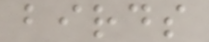birds
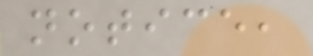notice,
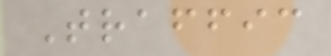Traffic
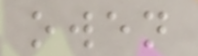owen
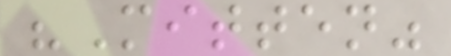"Mitten"
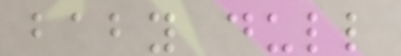baby dull
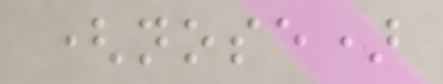(nose)
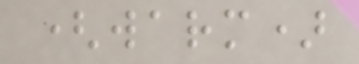(warm)
